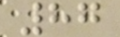87
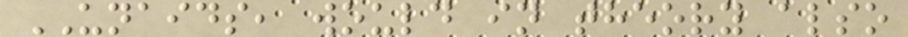UNAIDS, would in theory also
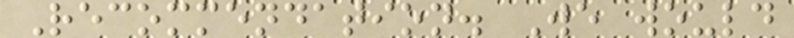Recommendation. We would
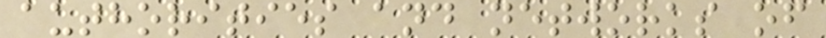authorities and networks of
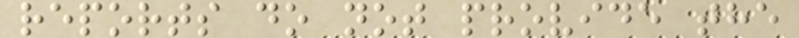reports do not provide the
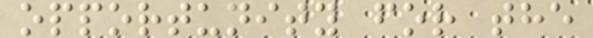opportunity for the
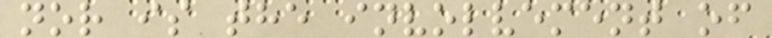nor is the involvement of
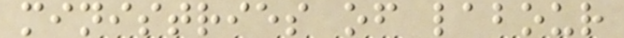ministries of labour
